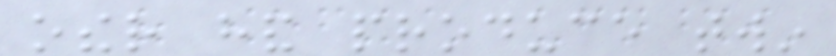other hand produce twin
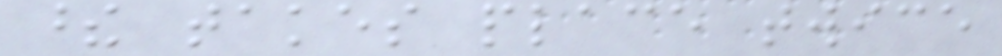these takes place twice
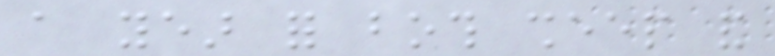a year for both sheep and
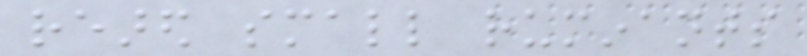reared small ruminants
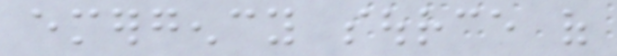emergency source of
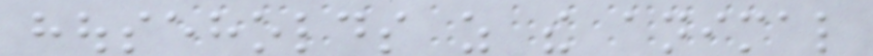households as the animal
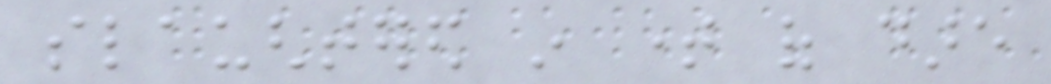slaughtered in time of dare
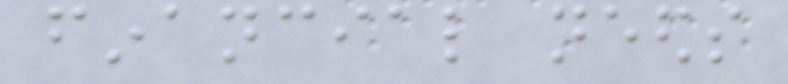financial needs
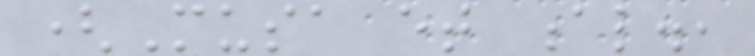(Musa et al.,
